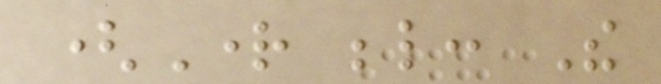(Right below: The
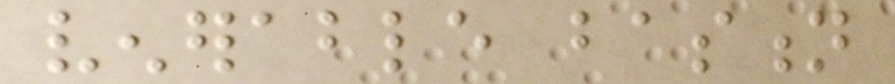venerable bastion
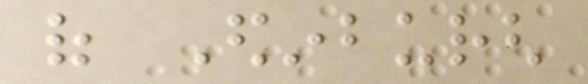of Edinburgh
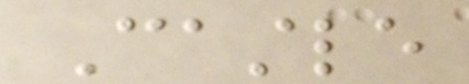Castle
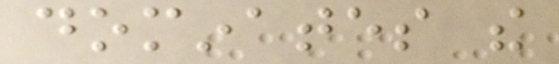dominates the
